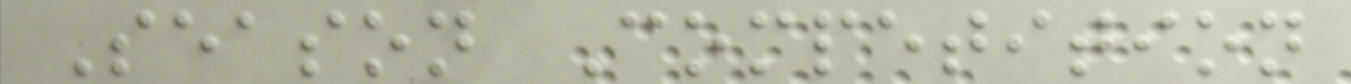Season Competition
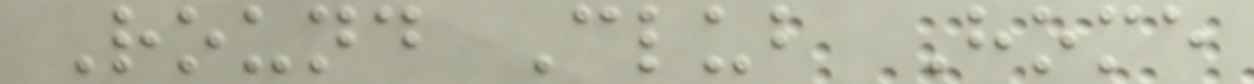Round Club Home
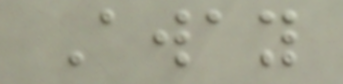Away
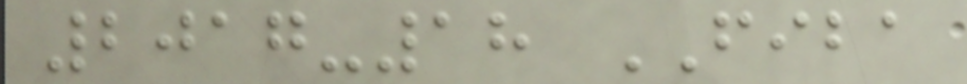2017-18 FIBA
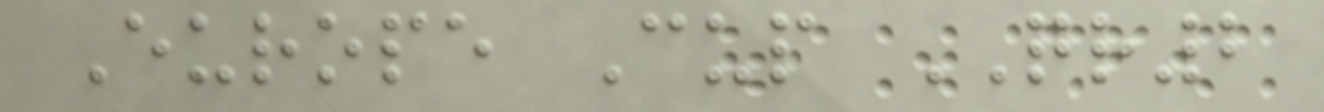Europe Cup QR2
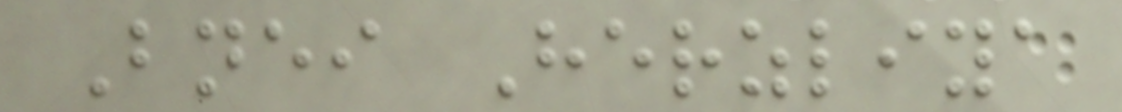Bnei Herzliya
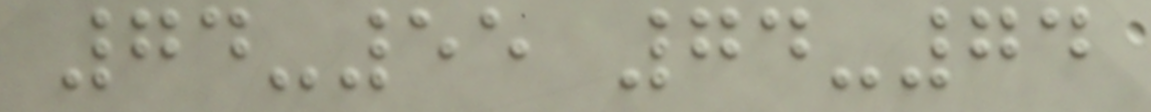74-55 74-74
